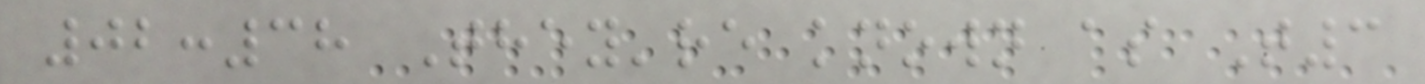02:38 They're known as T3
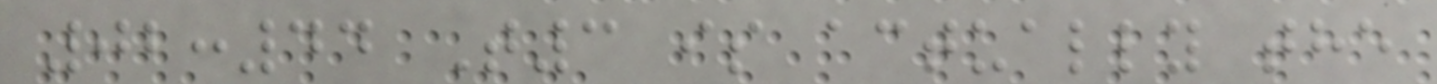02:44 T3 is actually the
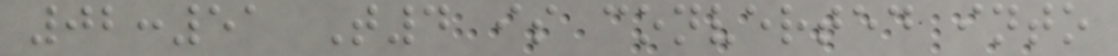02:51 T4 is converted into
